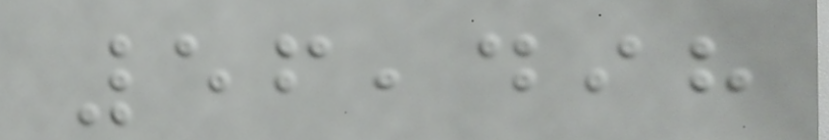56,498
